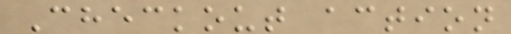Checkout action
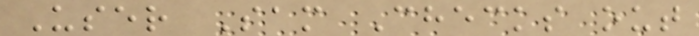User Sam Checks out
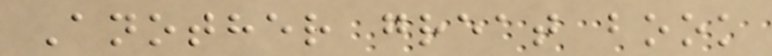Another great book
